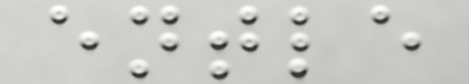entle
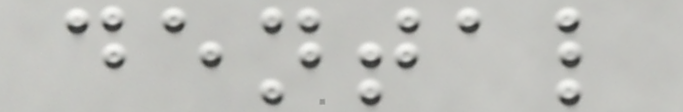dental
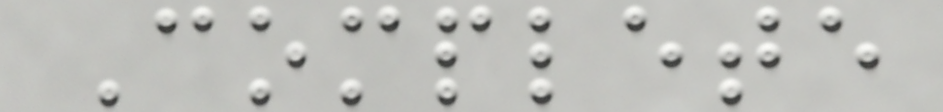Complete
